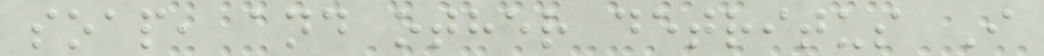soap, and other detritus I
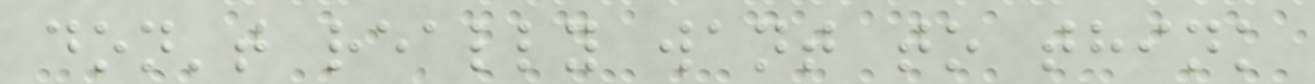don't really want to think
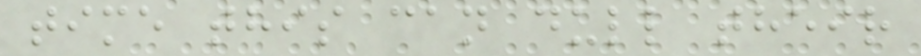time this can dull their
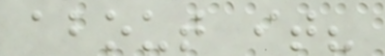about it?
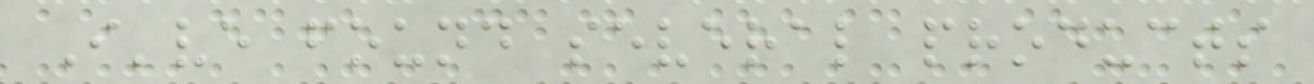I've found several products
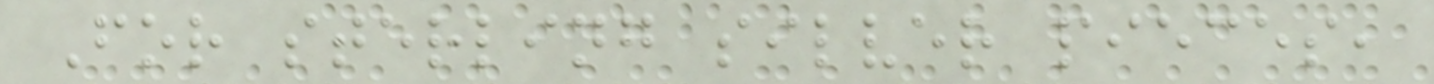For sterling silver pieces,
